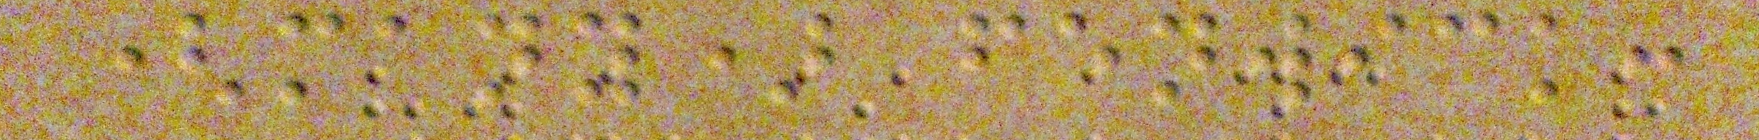(many) fenwick:
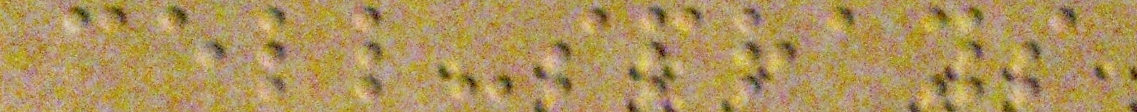cell-sprays
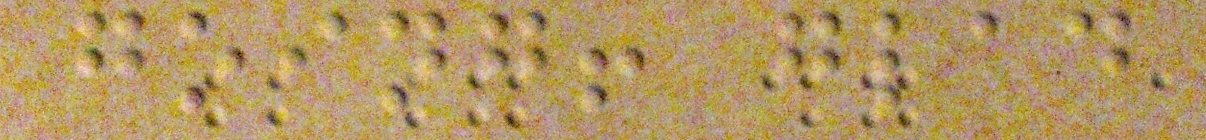going! glad
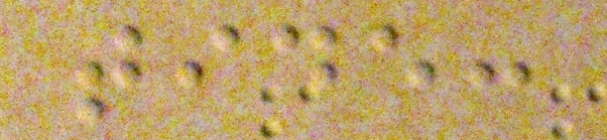tide:
